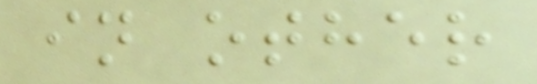in other
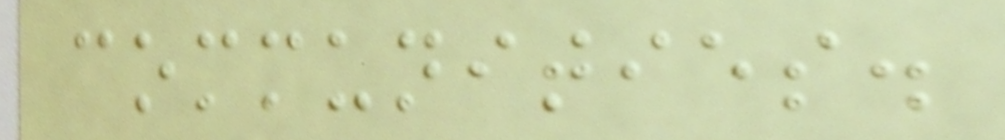communities.
